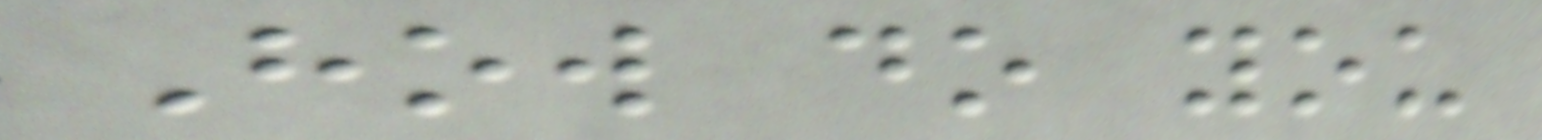How do you
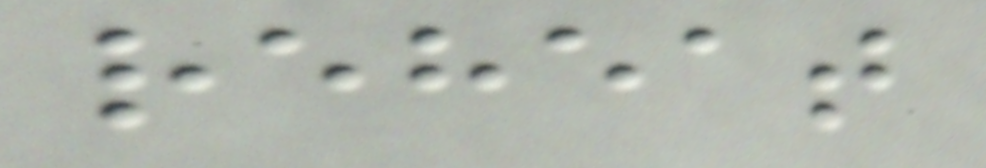reheat
